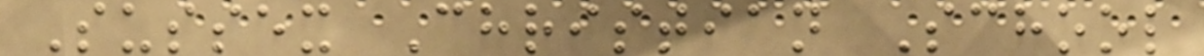Sussex Christian School
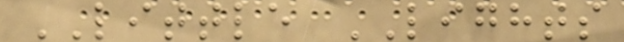LITTLE LIGHTS
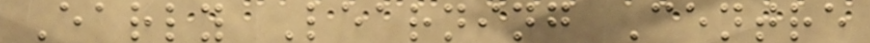Early Learning Centre
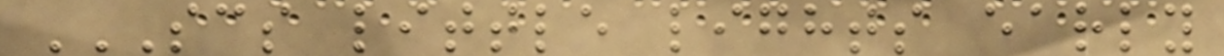SCS LITTLE LIGHTS EARLY
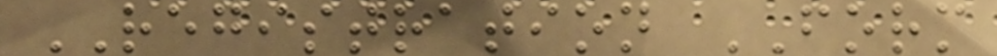REGISTRATION FORM
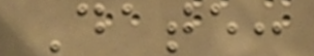Date:
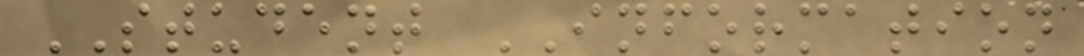STUDENT INFORMATION
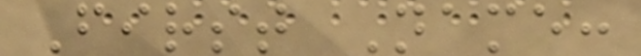First Name:
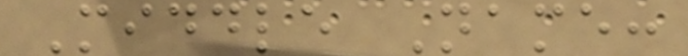Middle Name:
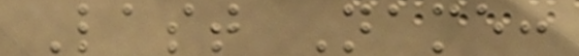Last Name:
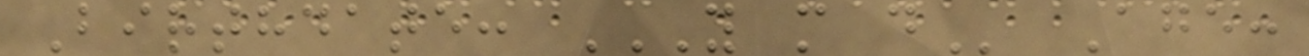Birthdate: Y M D Age:
